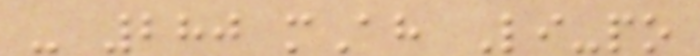- 280 mAh Li-po
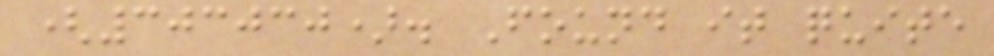(303030). Found it quite
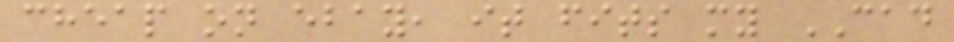cheap on ebay, it fits my CAD
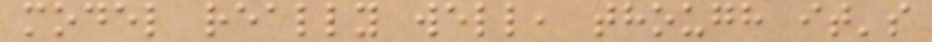model really well, though it's
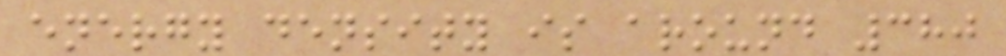energy density is around 380
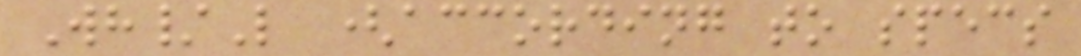Wh/L (according to specs
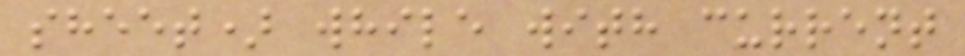sheet) while with current
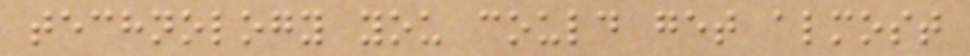technology you could get almost
